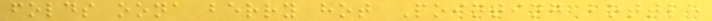folds oona berry hot Pointing bottle
